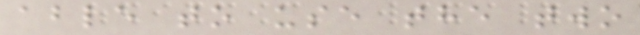able to use the two
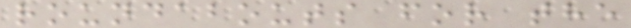roundabouts for the
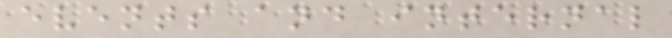events and internal
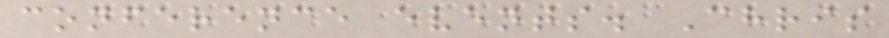conference events. Chris
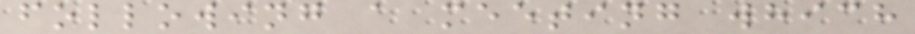following a meeting which
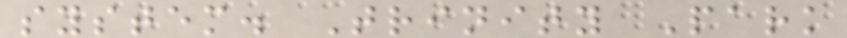system. Trinity Park
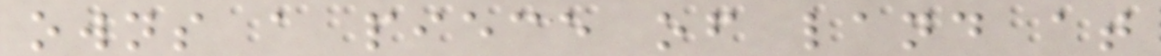owns a piece of land at
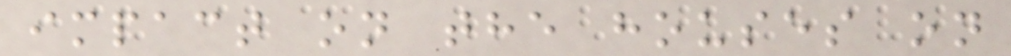impact on the houses on
